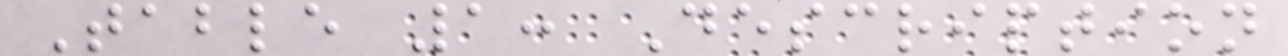Table 1: Description
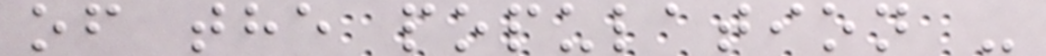of the population -
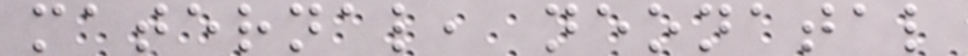maternal, neonatal
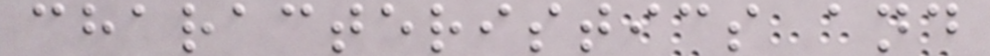characteristics and
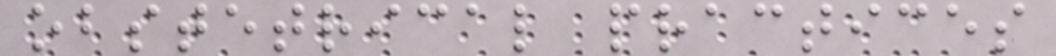obstetrical practices
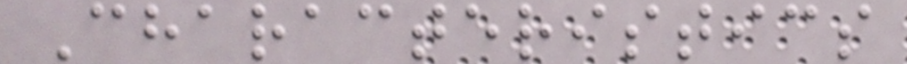Characteristics
